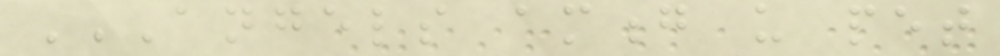ANGELS AMONG US PET
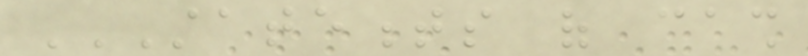STATEMENTS OF CASH
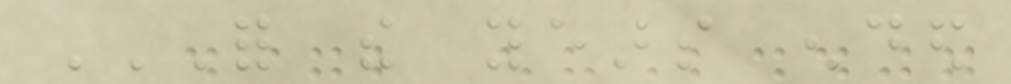FOR THE YEARS ENDED
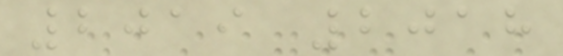2019 2018
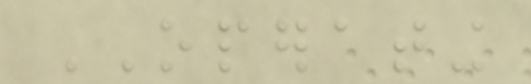OPERATING
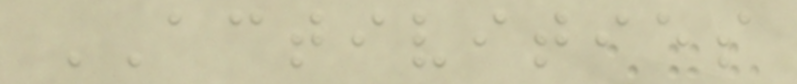ACTIVITIES
